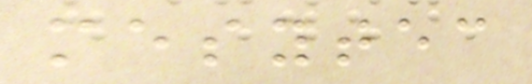mesytec
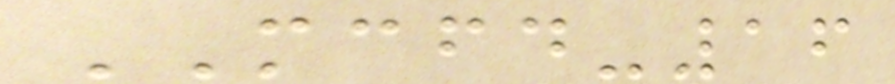MCFD-16
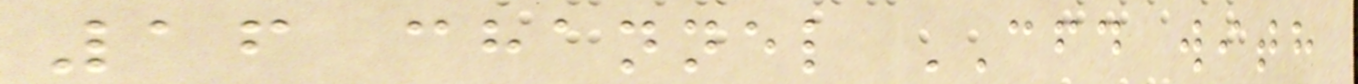16 channel CFD with
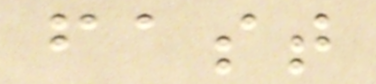fast
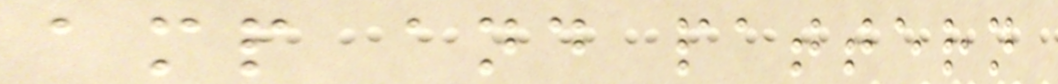amp and pattern
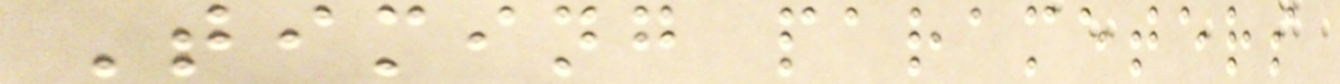Timing parameters
